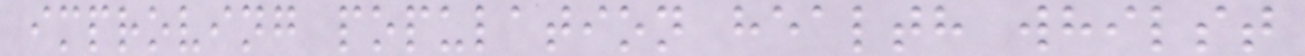improving population health whilst
